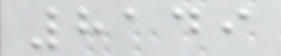8149
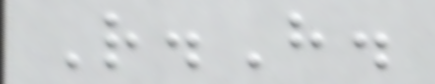R.H.
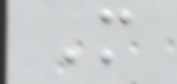M
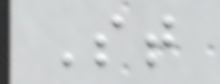St
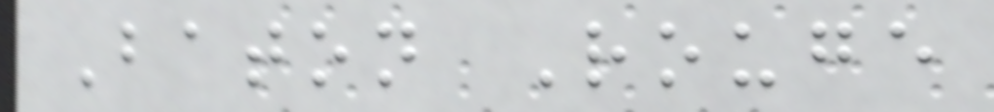Baton Rouge
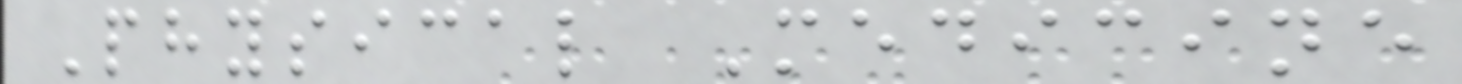Physical Medicine
